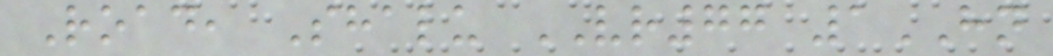Road, Shalu VR77 1HN
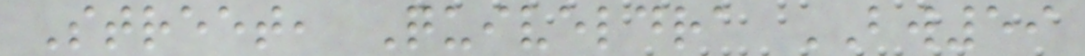Street, Quiveldra BW59
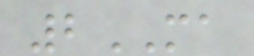2MA
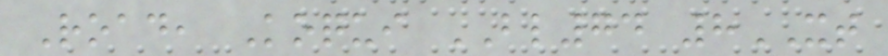Road, Koqui BL74 8XT
